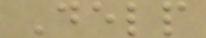Delp
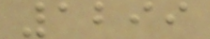1299
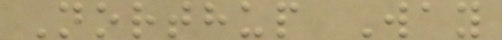Northup Way
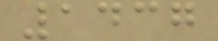1437
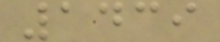1439
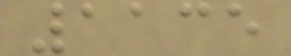1135
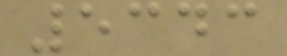5343
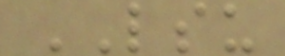LSU
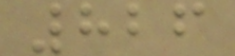826
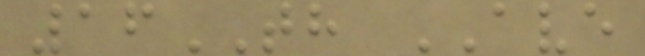16TH AVE
